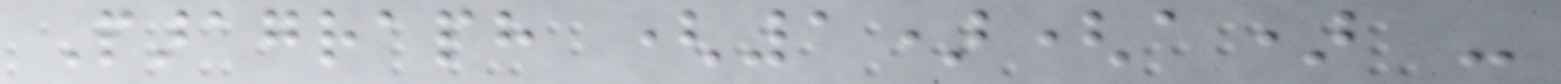Paragraph (1)(a) -
